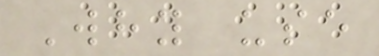Why use
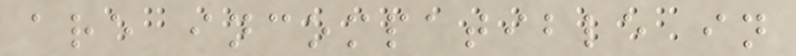are incompatible in
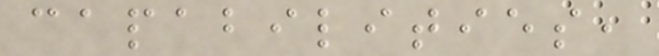capabilities,
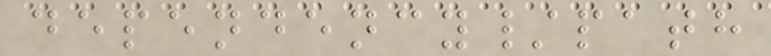dependency/path
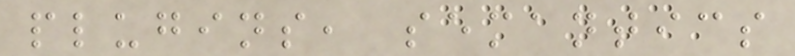plugins, semantics
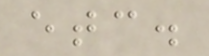etc.
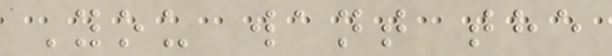You want the
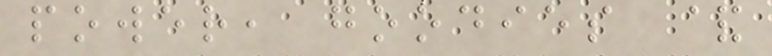power, goodies &
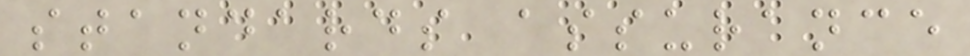standards assurance
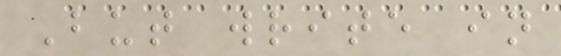But write in
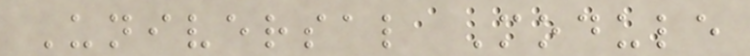Universal Module
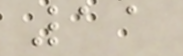11
